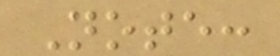Note:
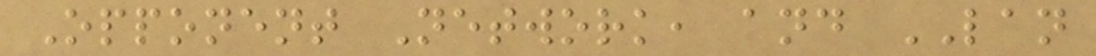Opponent Network, and LAN
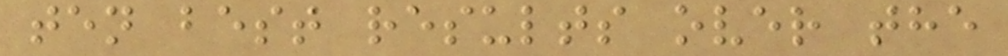ten best results over the
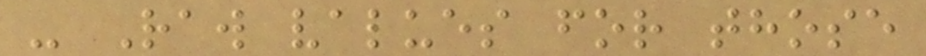- Raw values for those
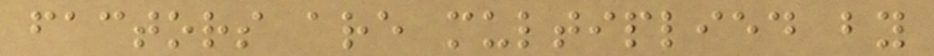factors are multiplied by
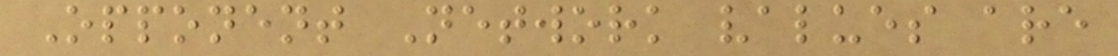Opponent Network values are
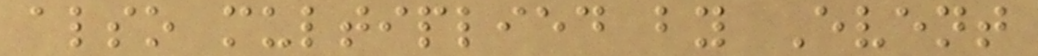also multiplied by Event
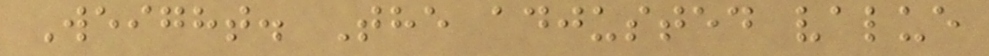Weight. The adjusted value
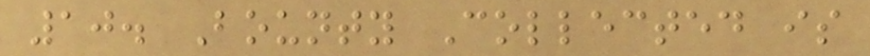10. Bounty Collected is
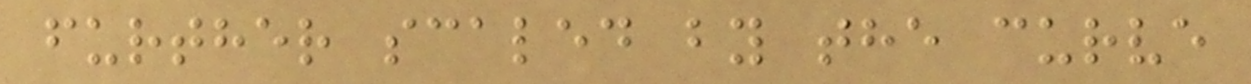further scaled by the curve
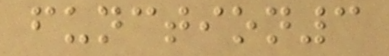function3
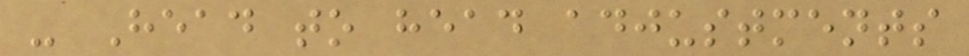- Head to head adjustments
